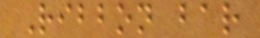Ribbon bar
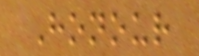Honour
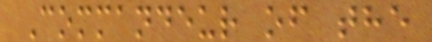Commandeur of the
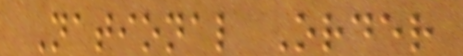National Order
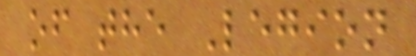of the Legion
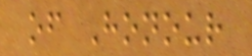of Honour
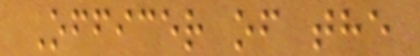Officer of the
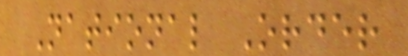National Order
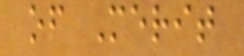of Merit
